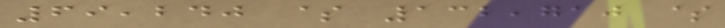69,240 $ 132,710 $
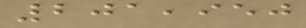201,950
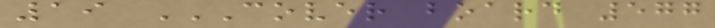19 COVER BOARD 577
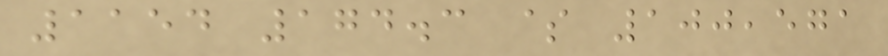1154 174.3 $ 100,571
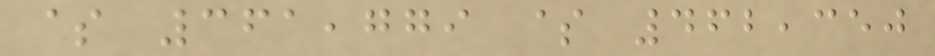$ 361,779 $ 462,350
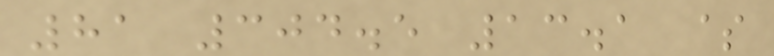81 304.5 13.1 $
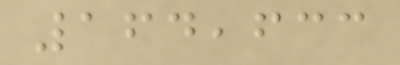164,633
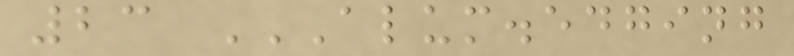23 ALUM.EDGING
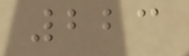223
